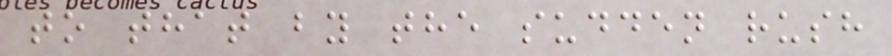to that by the sudden rush
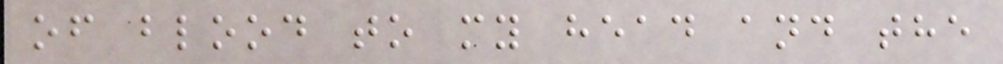of blood to my head and the
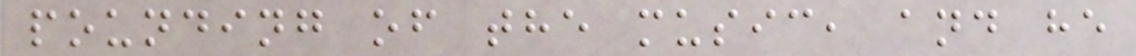pounding of the music, and he
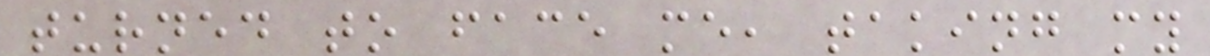turned to face me, taking my
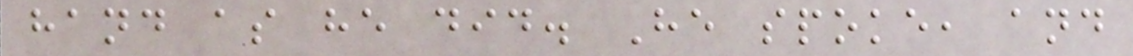hand as he did. He spoke, and
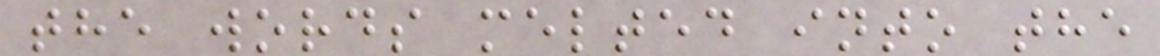the words melted into the
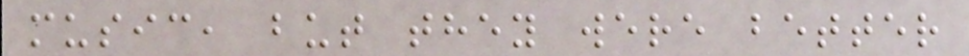music, but they were better
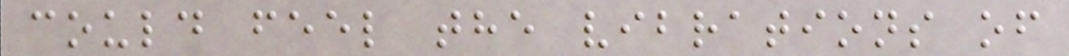could feel the vibrations of
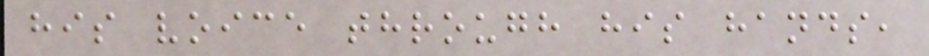his voice through his hands,
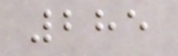285
